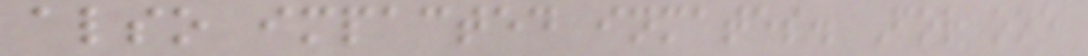also impacted inmates. For one
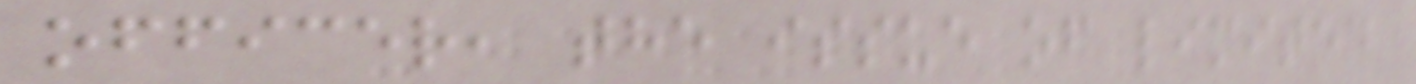officer, the issue of limited
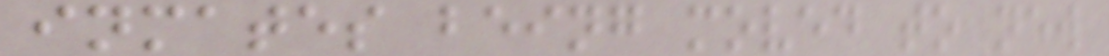inmates being moved to new
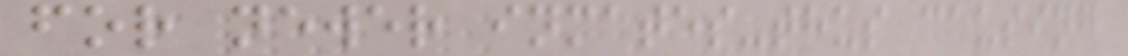for newer inmates-thus causing
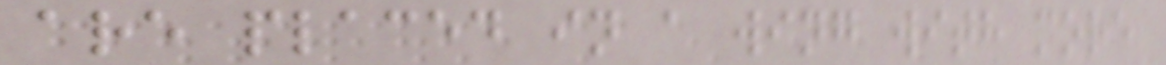are placed in a wing with more
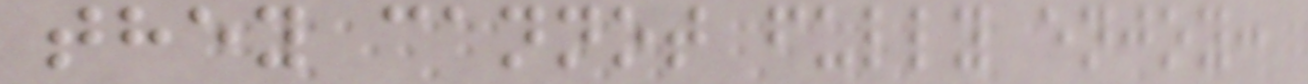they cannot fully enjoy:
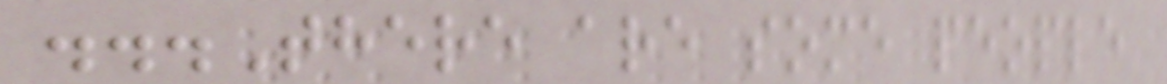...There are some people
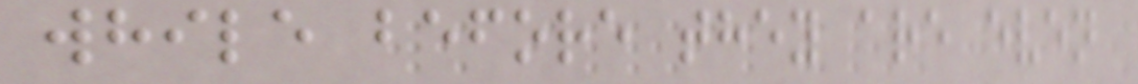while before they are even
